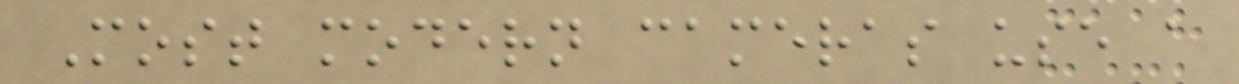Most modern cameras use a
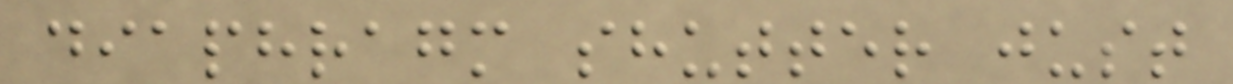diaphragm shutter just
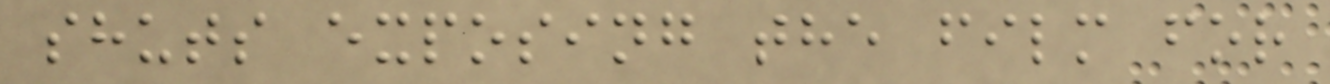shuts exposing the film for
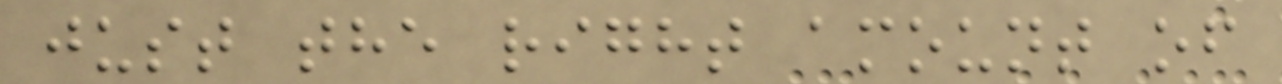just the right amount of
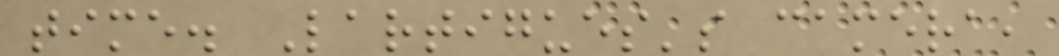time. Lartigues's camera,
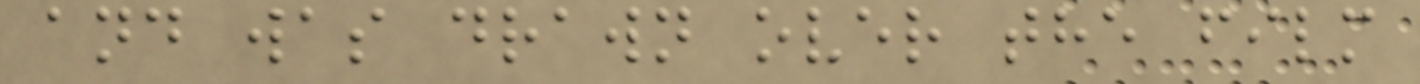and was drawn over the film
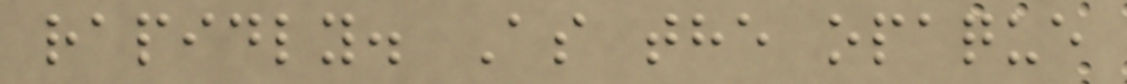rapidly. As the opaque
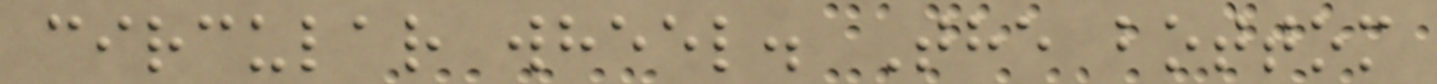circular wheel. The bottom
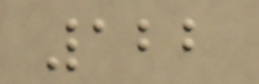122
